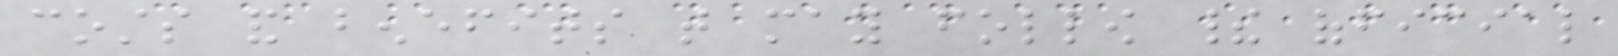costs and benefits that may follow their official
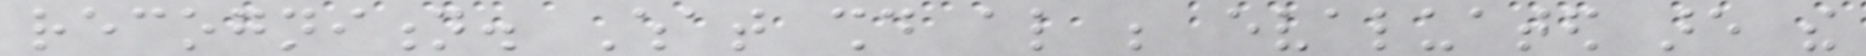recognition. What should also be evaluated are the
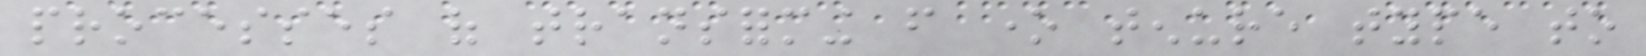processes of transforming from one tenure type to
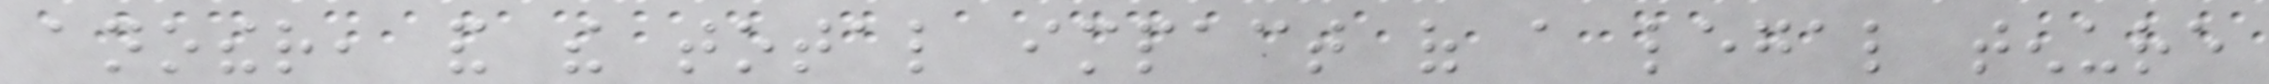another, and the total impact of a legal tenure
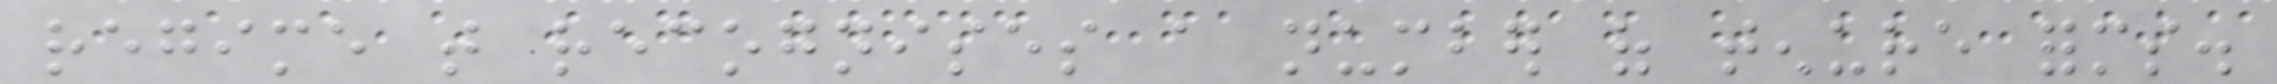regime that recognises a number of tenure forms.
